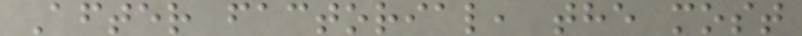After factorial, the most
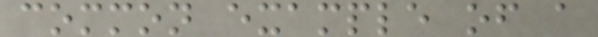common example of a
